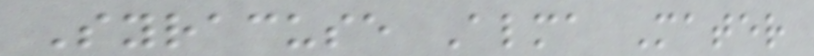Syracuse Alma Mater
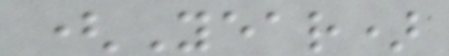(Year)
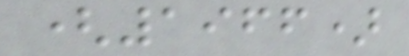(1966)
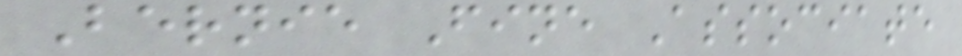Bernie Fine Associate
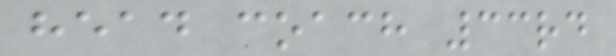head coach 33rd
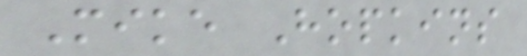Mike Hopkins
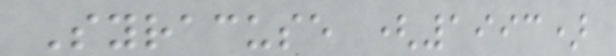Syracuse (1993)
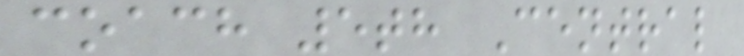coach 5th Central
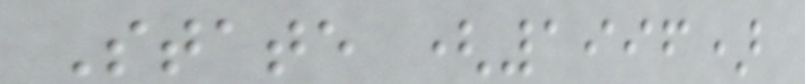State (1996)
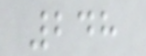248
